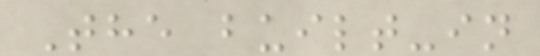The built-in
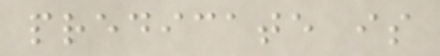predicate is
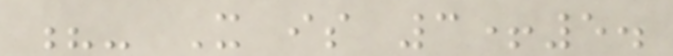?- X is 3+5.
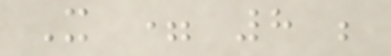X = 8 ;
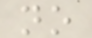no
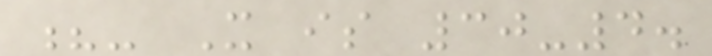?- X is 30-4.
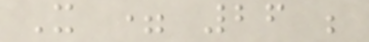X = 26 ;
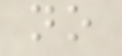no
